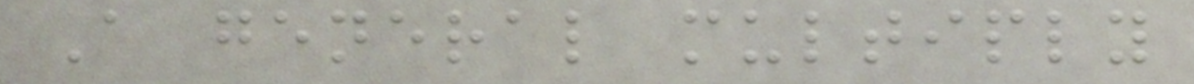A general multiply
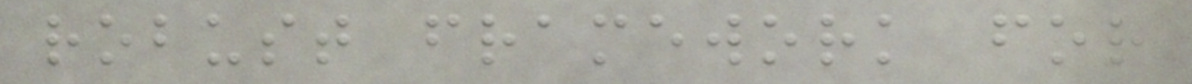robust framework for
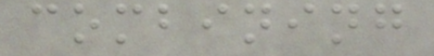combining
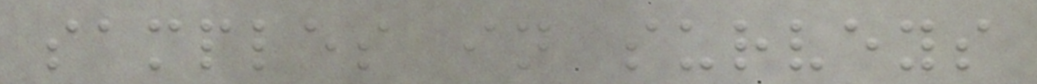samples in surveys
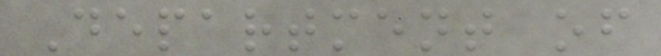Department of
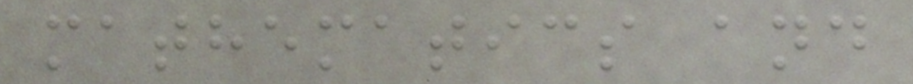mathematics and
